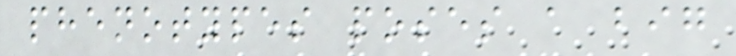phenotypes poses a big
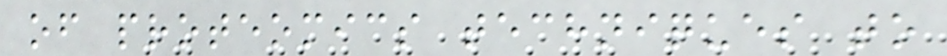of proteomics techniques to
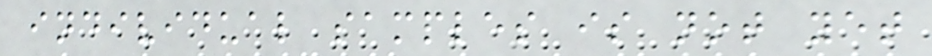individual samples is not yet
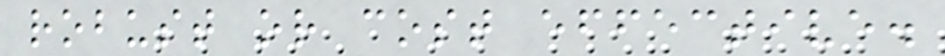robust or cost effective.
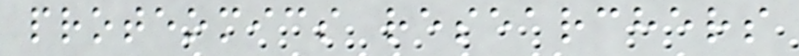proteomics researchers
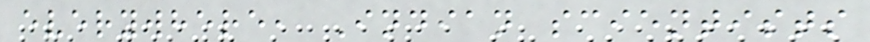everywhere, Indian scientists
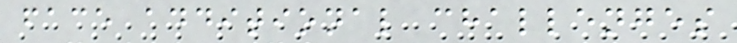face additional challenges
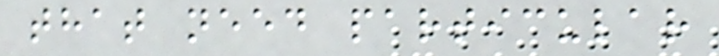that need particular
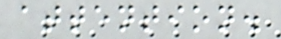attention.
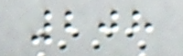208
